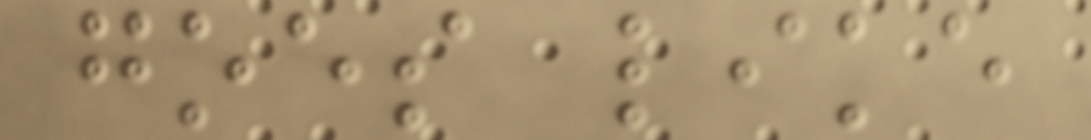goes like
